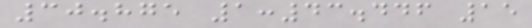30.875 1:43.446 15
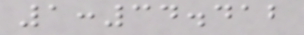1:34.412
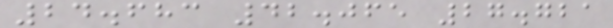24.683 42.065 27.721
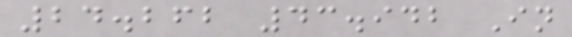24.262 43.942 In
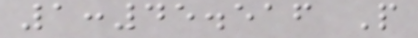1:45.516 P
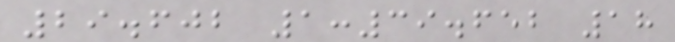29.602 1:39.652 18
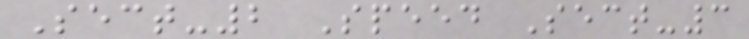Sect-2 Speed Sect-3
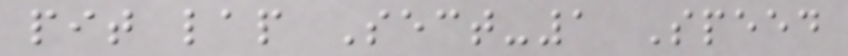pit lap Sect-1 Speed
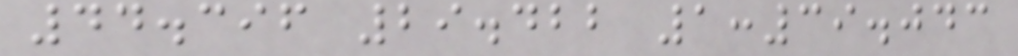44.396 29.422 1:39.043
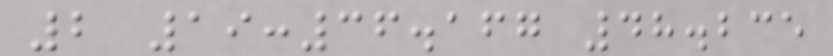2 19:36.167 48.235
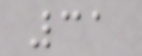31
